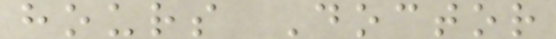hours Doctor
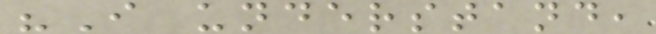"I understand,
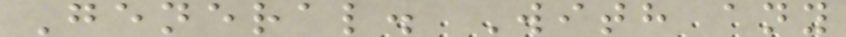General. With any
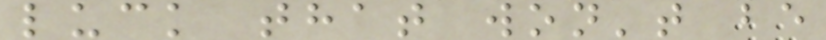luck that won't be
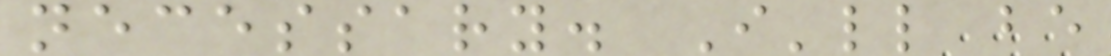necessary. I'll be
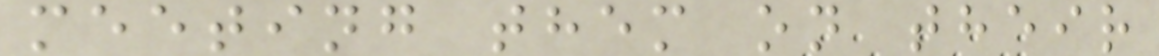meeting them on their
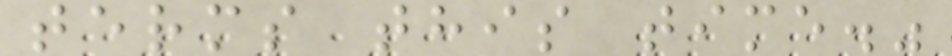terms this time."
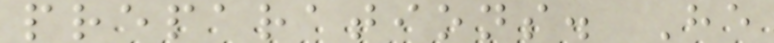preparations. He
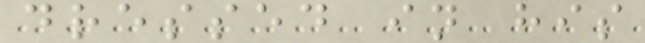dressed in his
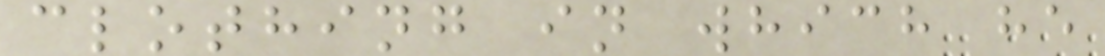clothing in which he
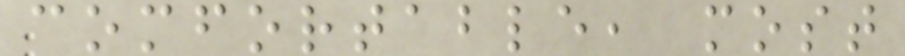comfortable, most
